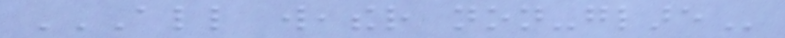ALL WEATHER NON-GLARE
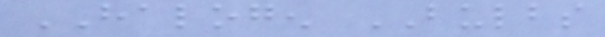HALOGEN BULBS
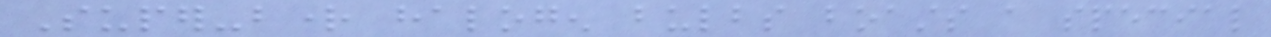Super-bright halogen bulbs boasts a special
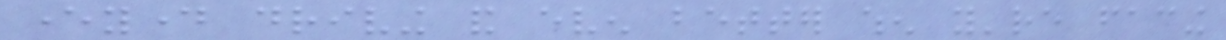everyday driving and even better when you're facing
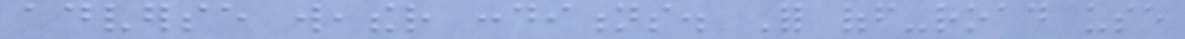adverse weather conditions. For off-road use
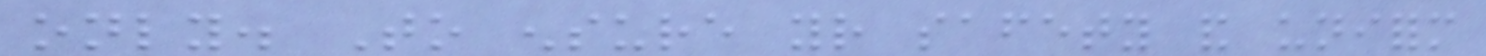only. To ensure your safety and uniform
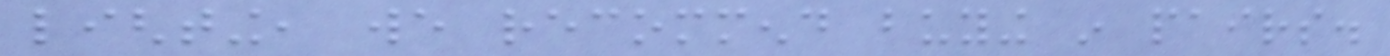lighting, we recommend buying in pairs.
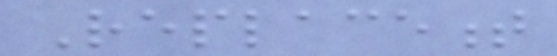Replacement
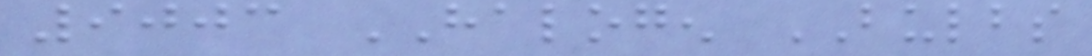9003 HALOGEN BULBS
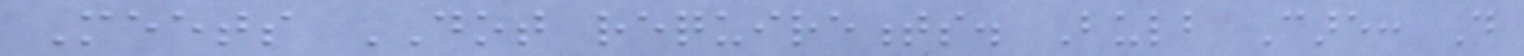Meets DOT requirements. Bulb Care: Do
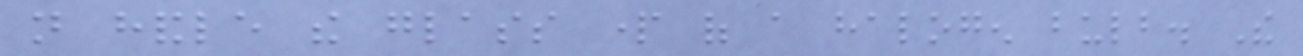not handle the glass part of a halogen bulb. The
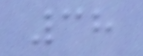38
